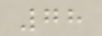78
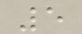5
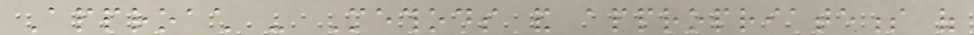Approach - Methods and appropriateness of
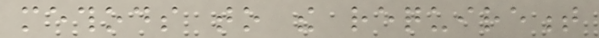methods to the requirement
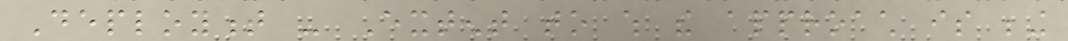Deployment - Extent to which the approach is being
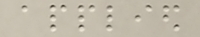applied
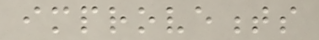improvements
